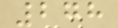278
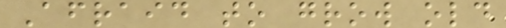Afraid to grow old
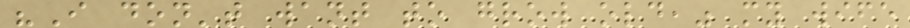"I don't want to grow old," my wife
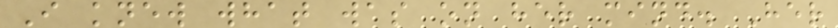I knew what was on her mind. Her
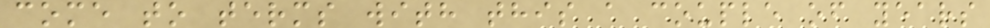come to terms with this a couple of years
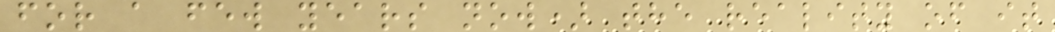for a few years now) the reality of it
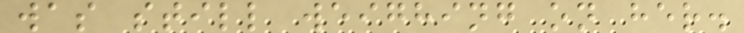was still weighing on her.
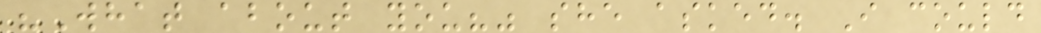"What about you?" she asked. I could
